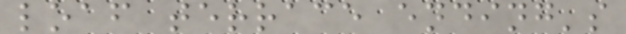loaf terrace ending's
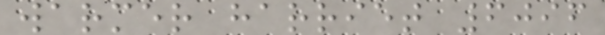warmer harriet 6096
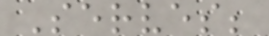Serves;
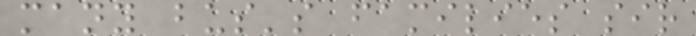many bus's families sir
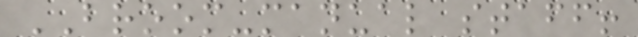BROOM-manual staff!
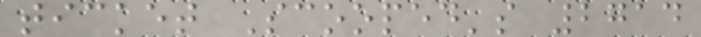ticket Scooped's 2714
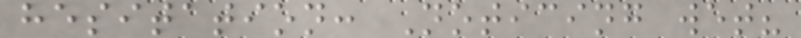hesitation: Noticing wet?
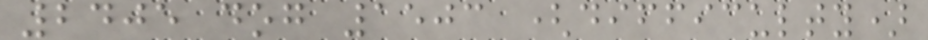2405 dog 1503 (difficulty)
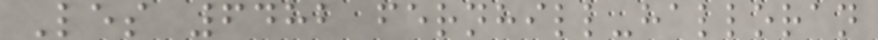Les 6482 fernhill-halloran
